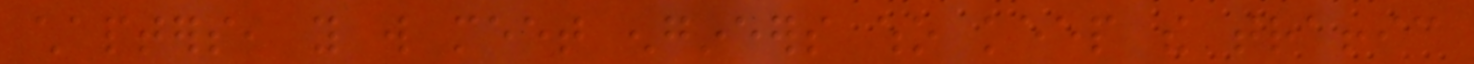chapters, you will meet engineers who keep the traffic
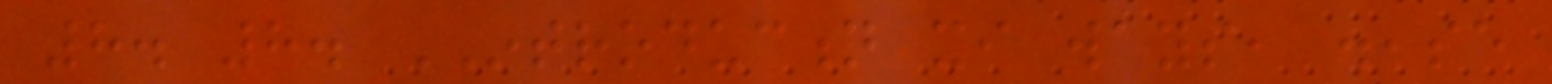8. 8. INTRODUCTION xi ways, disease
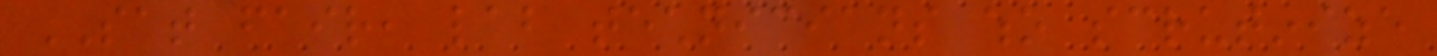SAT fair, lab technicians who scrutinize
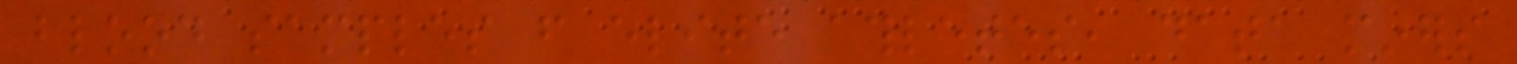blood samples from elite athletes, data miners
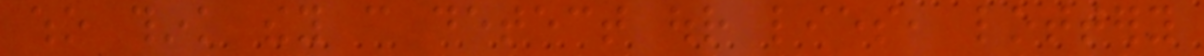who think they can detect our lies, lottery
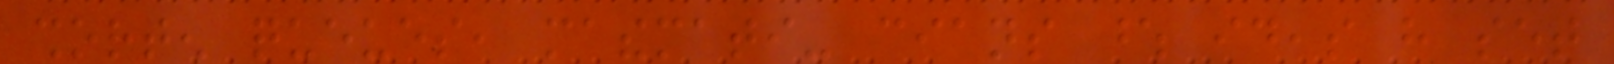shorten queues, mathemati- cians whose ideas have set
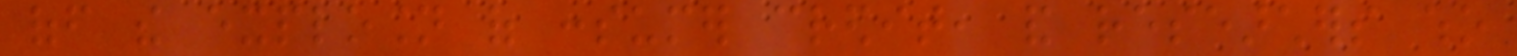off the explosion of consumer credit, and researchers who
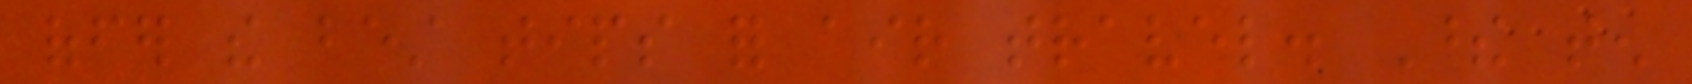offer the best tips for air travel. These ten
